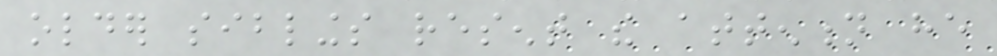older siblings resent the attention he
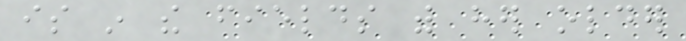is in the fields with her older
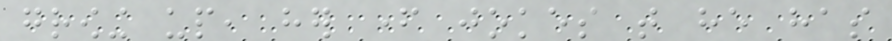growing up, her father jokes that he has
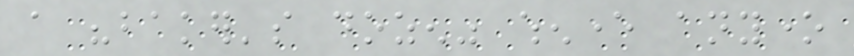a "baker's dozen" whenever anyone
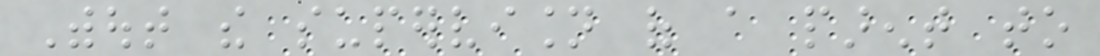Without the supervision of a parent to
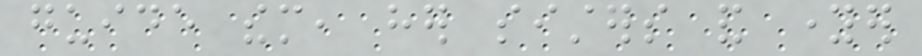guide them, her sisters and younger
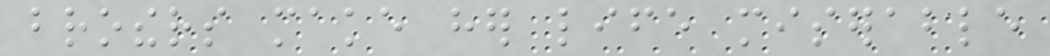brothers make her life miserable
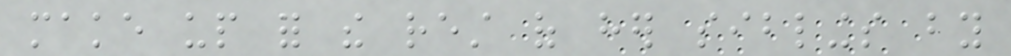make up for the rest of her siblings by
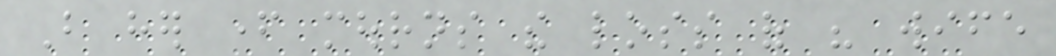But her father mourns the loss of his wife
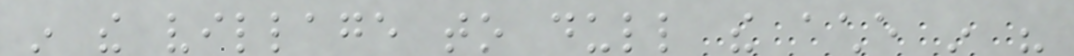in the village to dull the ache in his
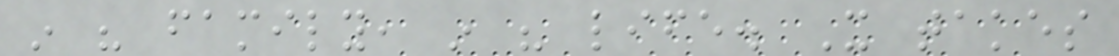in his family, in his life. It takes
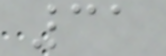31
